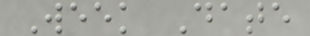Week Date
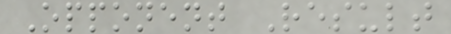Opponent Result
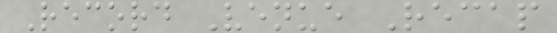Record Venue Recap
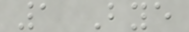1 Bye
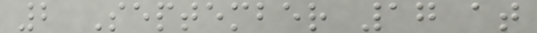2 September 17 at
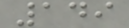149
